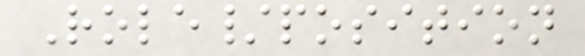Role/position
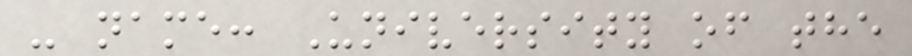- name: University of the
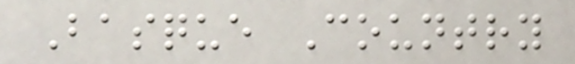Basque Country
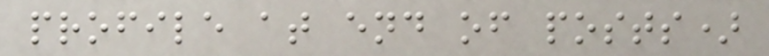profile at end of posts)
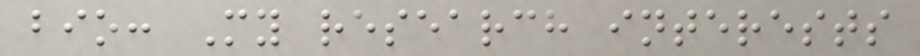bio: My research interests
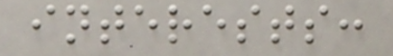interests:
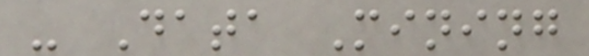- Data Mining
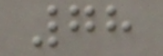78
